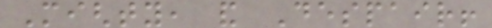Mighty, and Despair!
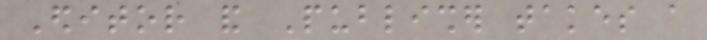Editor and Publisher takes a
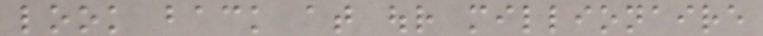look back at our millionaire
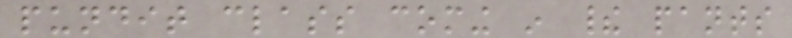pundit class coming in their pants
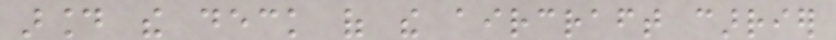around the deck of the aircraft carrier
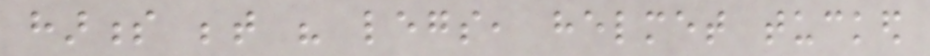harness between his legs, helmet tucked
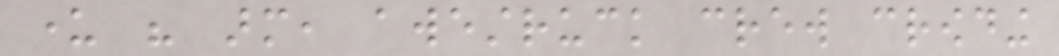under his arm, awestruck crew crowding
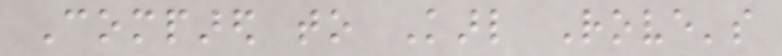Compared to Karl Rove's
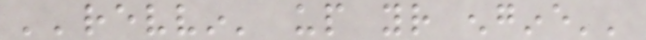''revvin' up your engine''
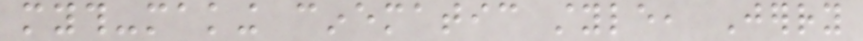myth-making cinematic style, Jerry
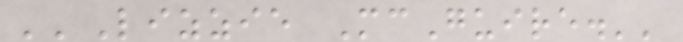''Lizzie McGuire.''
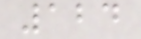124
